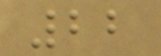22
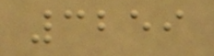3259
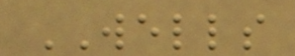WELLS
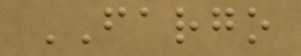FARGO
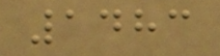1483
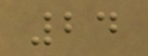24
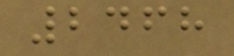2468
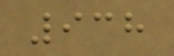938
